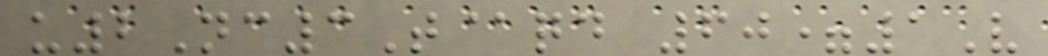u2Nc3T@qd 60=1V
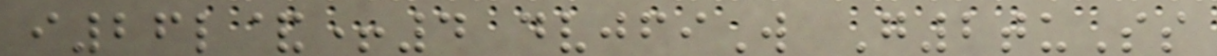i26l&+4 dvjfiW G2tuSs
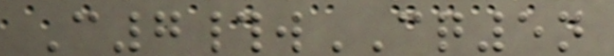C7#wCQ5n
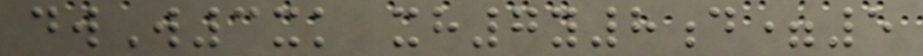dwW3xk xh7y8d=5
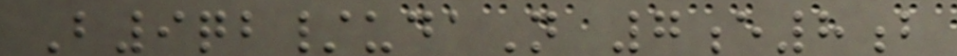B9qb/udaN 7e8b
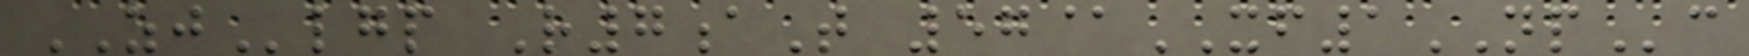ZJlgp R7aT 57@XF1NPc
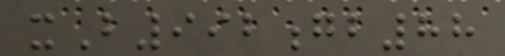xB992gb88
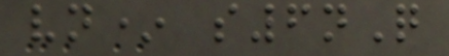vn* s6nQ
